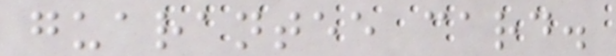guarantee card.
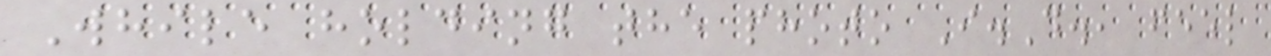While holding the photo I.D., feel
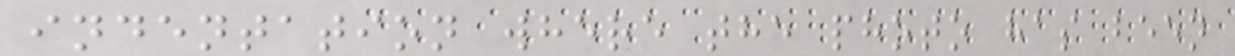indentation where the photo has been
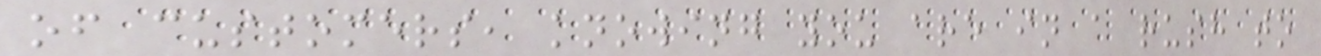of customers, knowing you are in a rush to
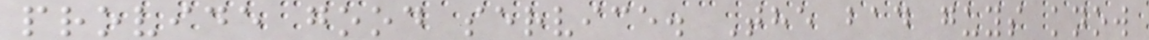provide good service. The bad guys know
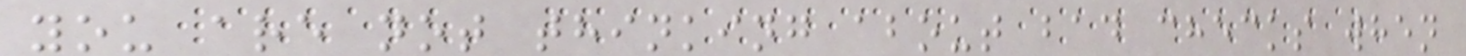you are not thinking about bad checks when
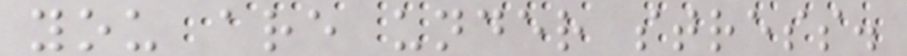you are under stress.
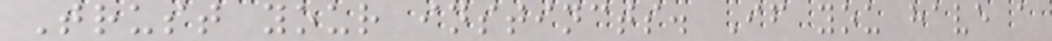Trust your instincts. If you have a
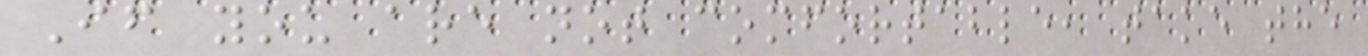If you are not comfortable, take the
